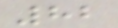82
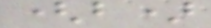(b)
